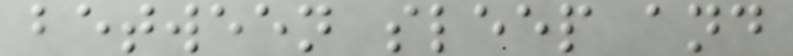between sleep and
